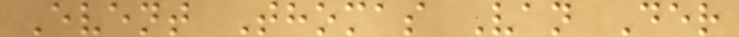Event Thomas Van Der
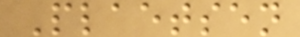Plaetsen
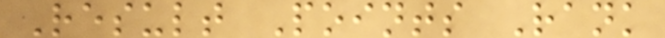Result Points Rank
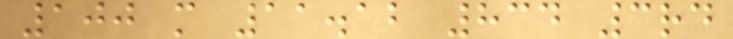100 m 11.12 834 3rd
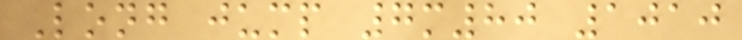Long jump 7m80 1010
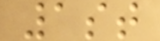1st
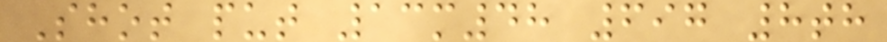Shot put 13m48 697 8th
